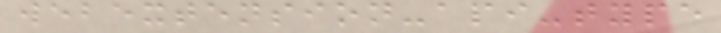webextension-api-type
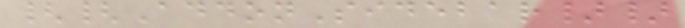{{AddonSidebar}}
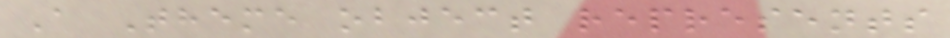A Theme object represents
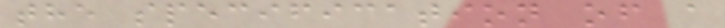the specification of a
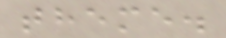theme.
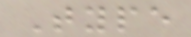Type
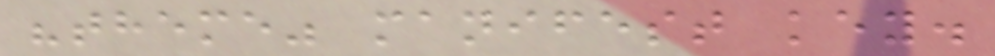"theme" manifest key.
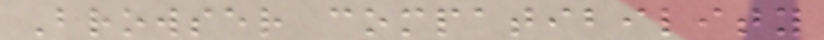Browser compatibility
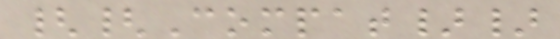{{Compat}}
